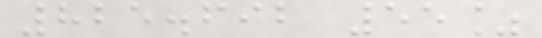825.692 55%
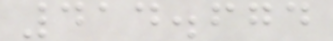414.674
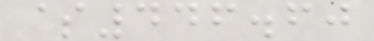$446.60
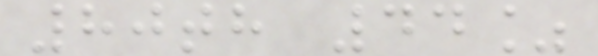80th 44%
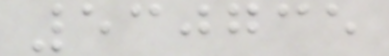530735
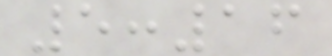5:16
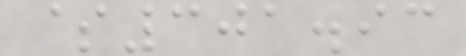$301.93
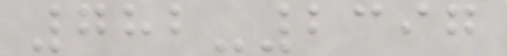782-2397
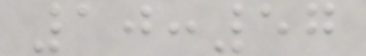10:57
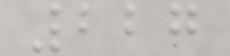227
